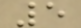5
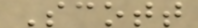Scott
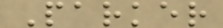Parker
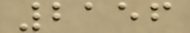2156
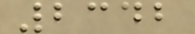2342
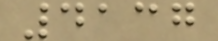4137
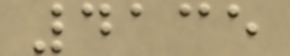4135
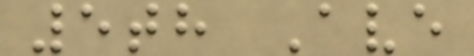5th Ave
